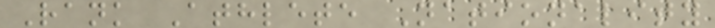Rank Athlete Nationality
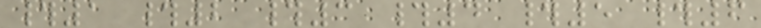#1 #2 #3 #4 #5 #6
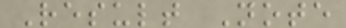Result Note
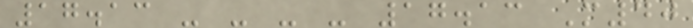17.13 - - - - 17.13 M40
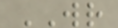WR
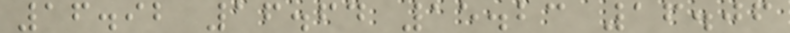16.92 16.64 15.23 16.06
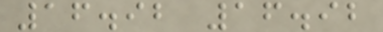16.92 16.92
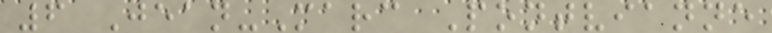6 Jean-Marc Pontvianne
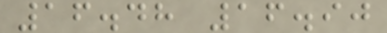16.48 16.90
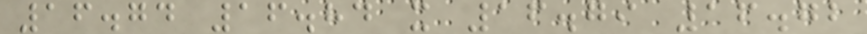16.74 16.84 x 16.79 16.72
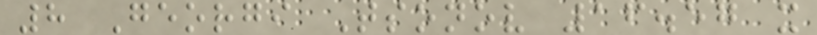8 Georgi Tsonov 16.57 x
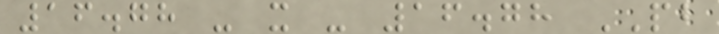16.78 - x - 16.78 PB
